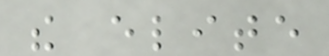the elite
